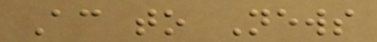According to News
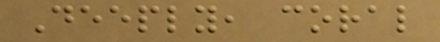Deeply, coral
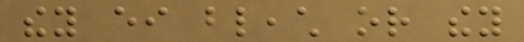they either bleach or they
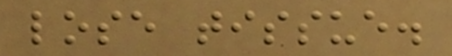lose tissue.
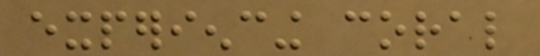experiencing coral
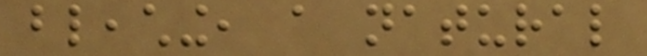bleaching, a natural
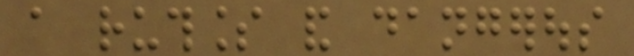a ruthless and dangerous
